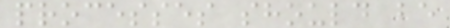processes should be
